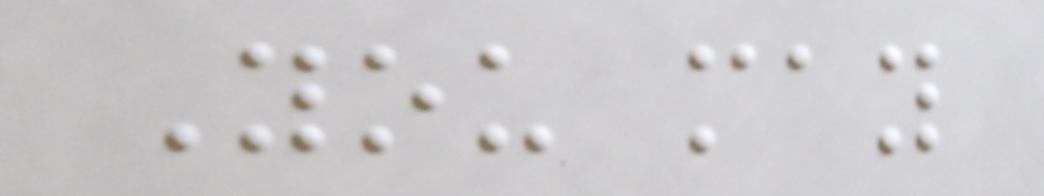You may
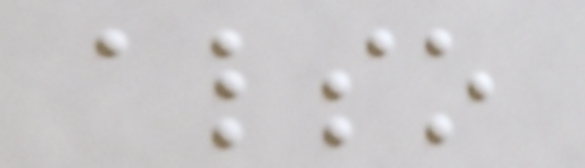also
